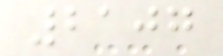2107
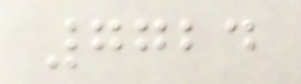7724
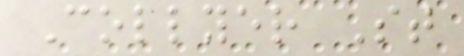Collyer St
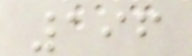196
